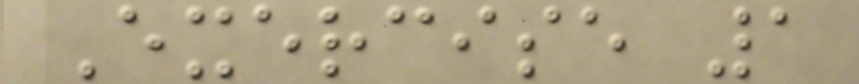Exercise 1
